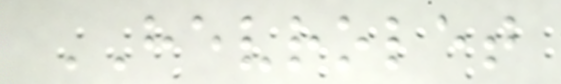HEVROLET
